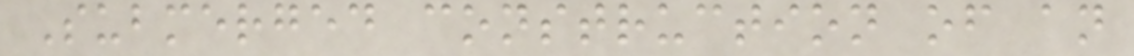Submerged construction of an
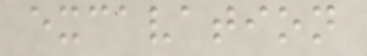excavation
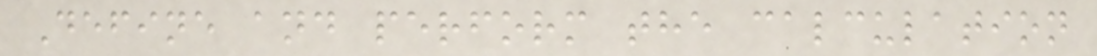Define and perform the calculation
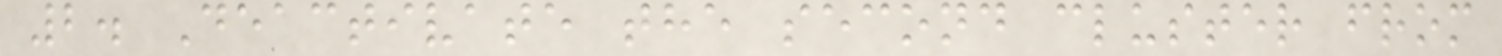2. Deactivate the second cluster from
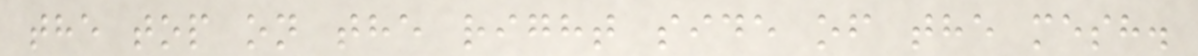the top on the right side of the mesh.
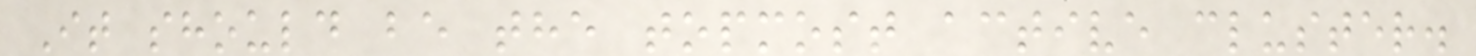It should be the topmost active cluster.
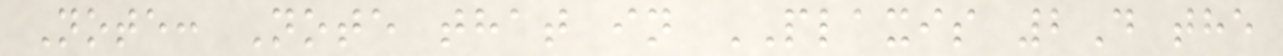Note: Note that in PLAXIS 2D the
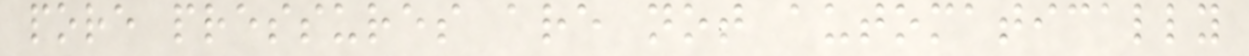pore pressures are not automatically
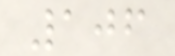106
